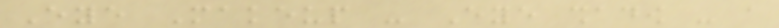Eye Makeup - Eye shadow - a
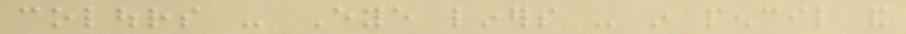colours - Eye liners - in pencil and
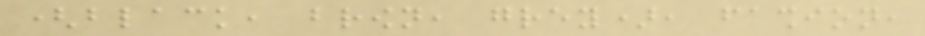(black, brown, grey), fashion,
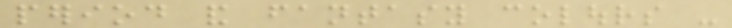period and fantasy colours -
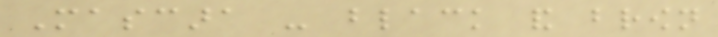Mascara - black and brown
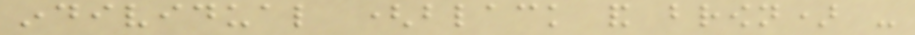individual (black and brown) -
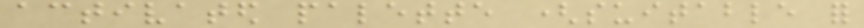activated palette (suitable for
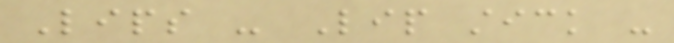Lips - Lip stick -
